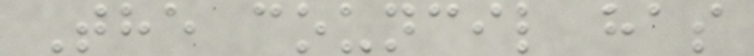The council has
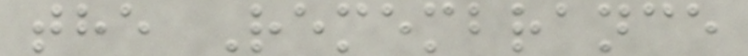the Remembrance
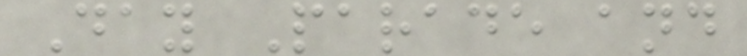Day Parade and
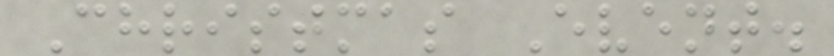Christmas Event.
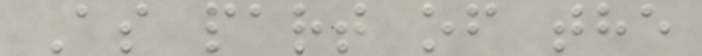As part of the
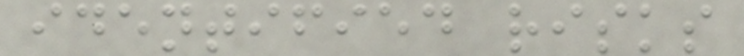identified risks
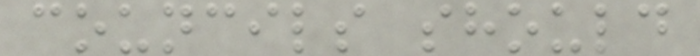councils should
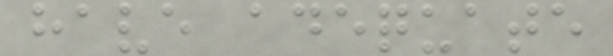have adequate
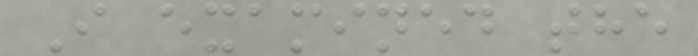I examined the
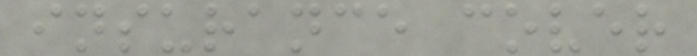insurance cover
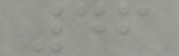46
